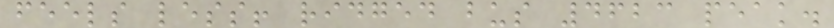feels less! ridged bus 4623 peak.
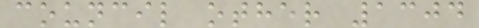council other 1304
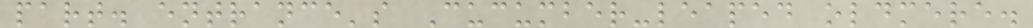part. entrance's Cucumber-leaped oldmere.
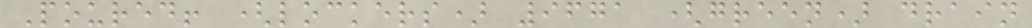Poured! (lockers) 9671 (green) drain
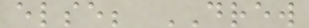else; DREW
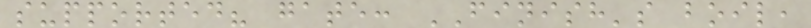supported? gate: FINISH's boil,
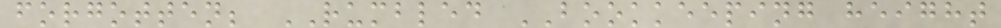forgotten; RUMBLED BOOKKEEPING height
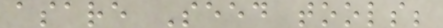asare Seed tools;
